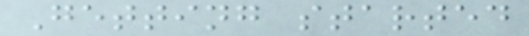Getting started
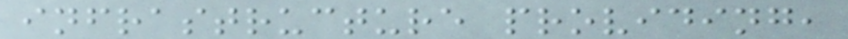infrastructure providing,
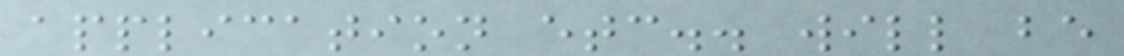application etc.. will be
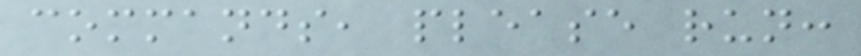commands, please run:
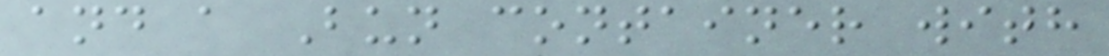and a Bun container with
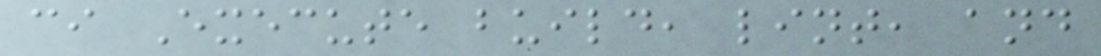ci Execute build, lint, and
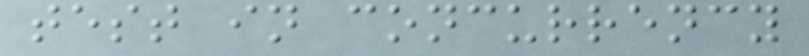test in concurrency
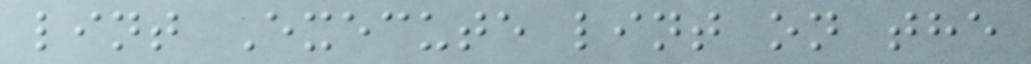lint Execute lint on the
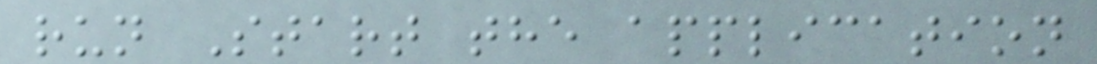run Start the application
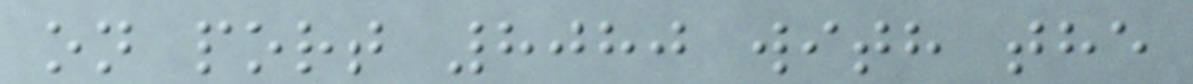on port 8080 with the
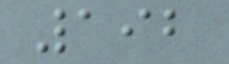192
